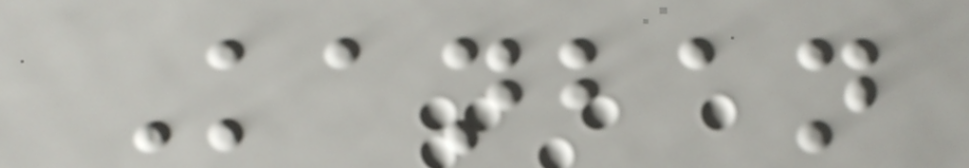Kanban
